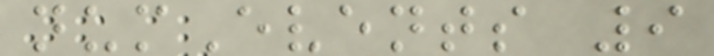numEvents 9
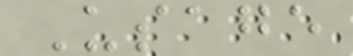Usage
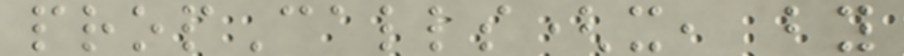propCalls(x, by
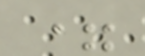=
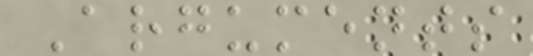Arguments
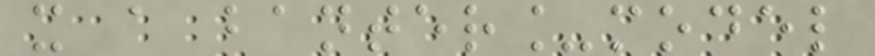x a banter_model
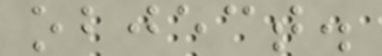object.
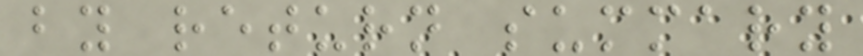by return summary
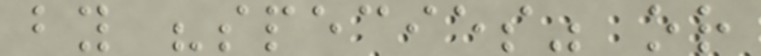by "species" or
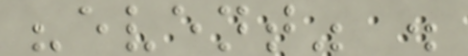"event" .
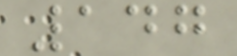147
